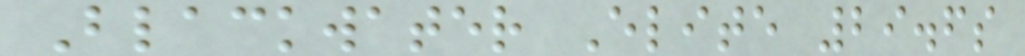Blackwater Elite 29.6s
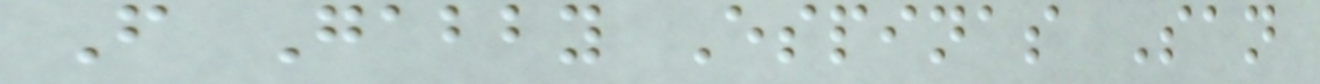F Gabby Espinas San
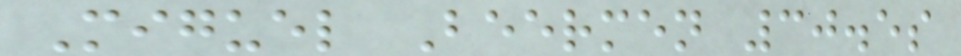Miguel Beermen 30.5s
